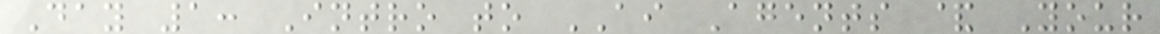Day 1: Intro to AI Agents & Your
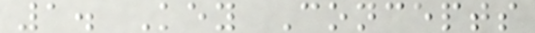1. Key Concepts
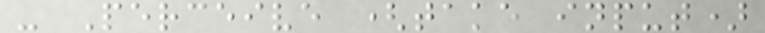- Perceive (take input)
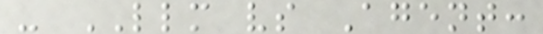- LLM vs Agent:
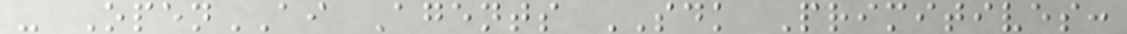- OpenAI Agents SDK Primitives:
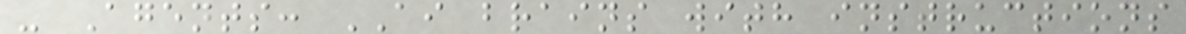- Agents: AI brains with instructions
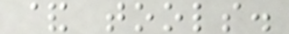& tools.
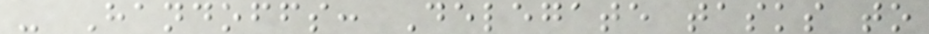- Handoffs: Delegate tasks to
